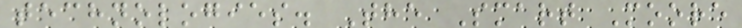technologies. The Smart Moore
